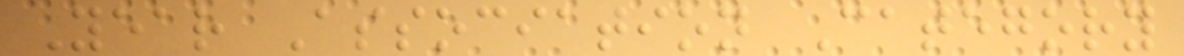Year Association Category
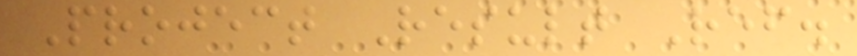Project Result Ref.
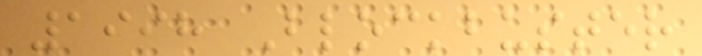1998 Blockbuster
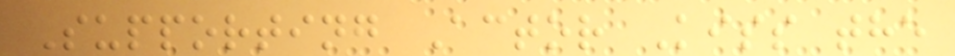Supporting Actor Kiss the
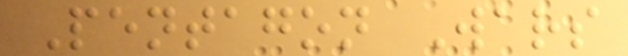Pentagon Wars
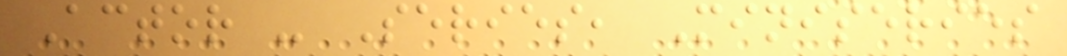Actor - Series, Miniseries
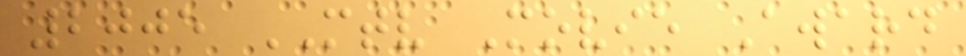2005 MTV Movie Award
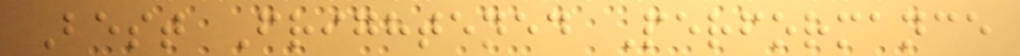Best Frightened Performance
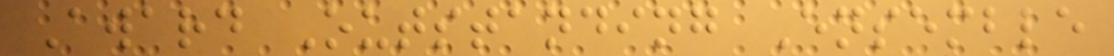Award Outstanding Ensemble
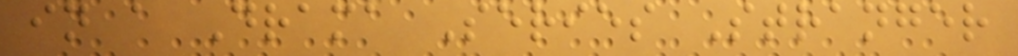in a Drama Series Stranger
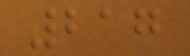217
